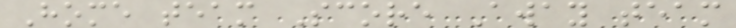Home team Score Away team
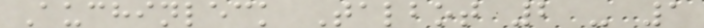Auchinleck Talbot 2 - 1
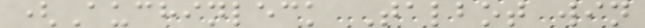(Auchinleck Talbot win
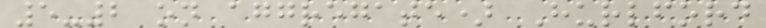5-2 on aggregate) Hurlford
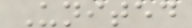United
